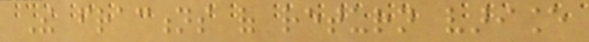The fractions of return variance
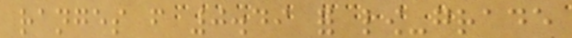ranges from 0.49 for low-grade
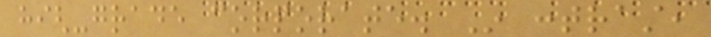high-grade corporate. In contrast,
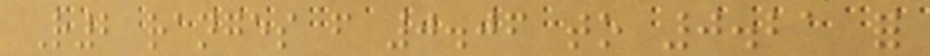R2 ranges from 0.06 to 0.21 for
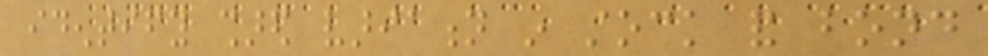identify shared variation in stock and bond
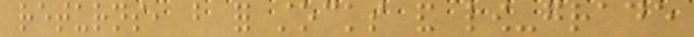returns, but for stocks and low-grade
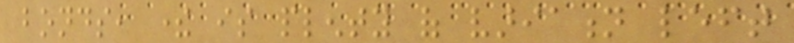bonds, there is plenty of variation left
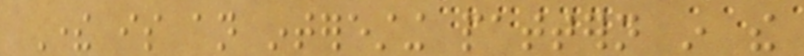There is an interesting pattern in the
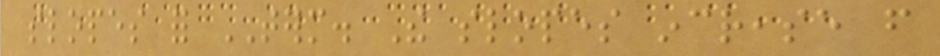slopes for TERM. The slopes increase from
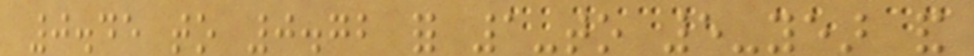0.45 to 0.72 for 1-to 5-year and
